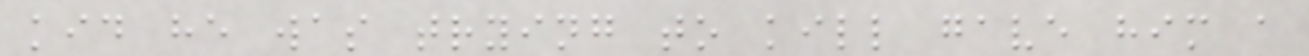kid he was trying to kill gave him a
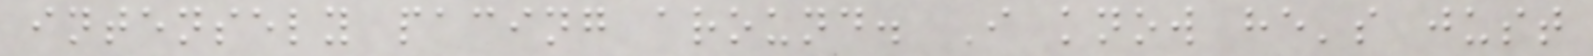intensely pacing around. I know he's just
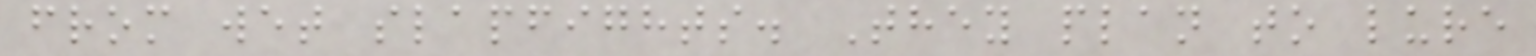from wet slapfights. They plan to lure
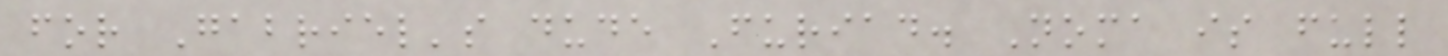for Gabriel's dude Furiad. Noma is full
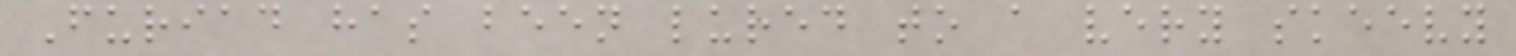Furiad has been lured to a very skeevy
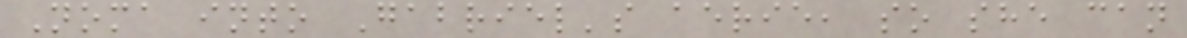Noma into Gabriel's aerie, so she can
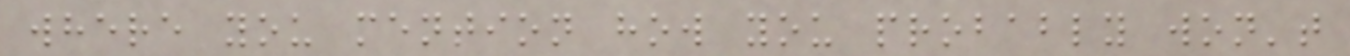where you mention how you probably won't
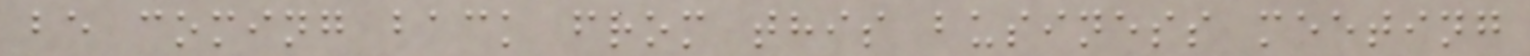be coming back from this business meeting
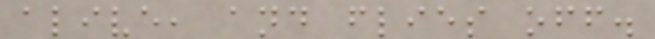alive, and flies off.
